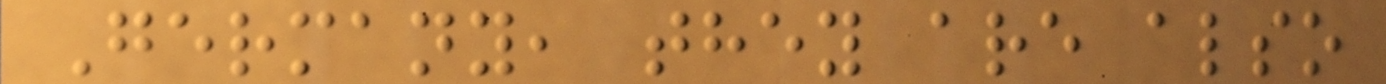Germany, they are also
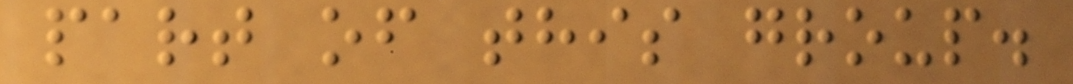part of this group.
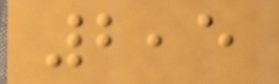2,5
